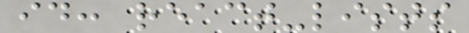id: react-lists
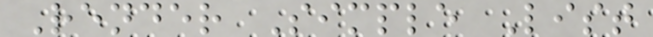Render Simple List
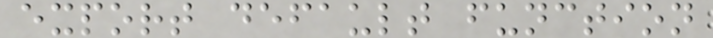export default function
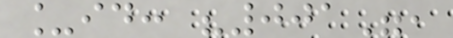_id: "001",
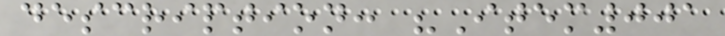description: "Item001
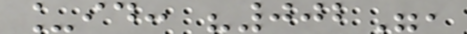_id: "002",
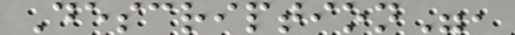Description",
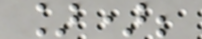]);
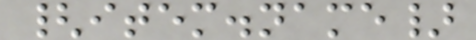{item.name}
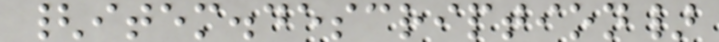{item.description}
